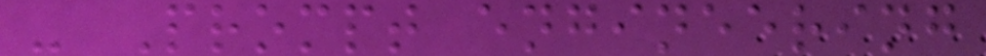- Prompt engineering
